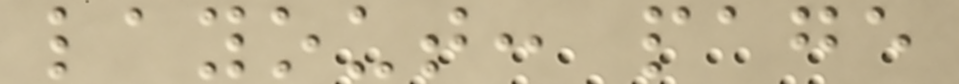layout: page
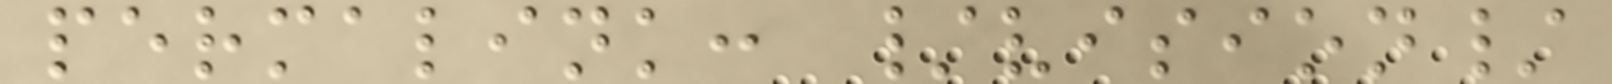permalink: /vision/
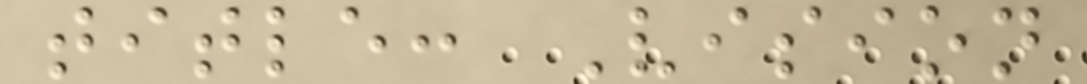title: Vision
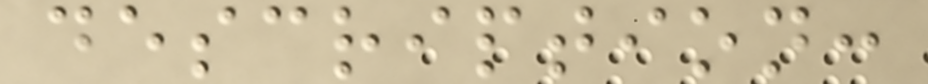description:
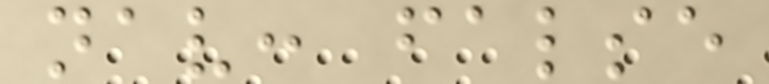nav: false
